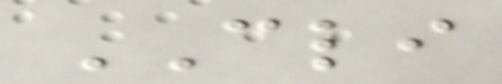CLI
